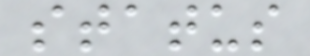status
